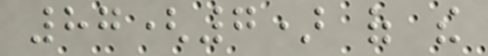87(7) of the
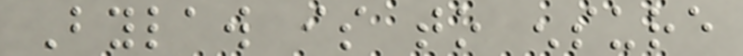Bylaw is to ensure
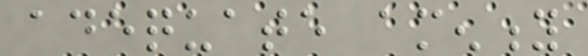adequate amenity
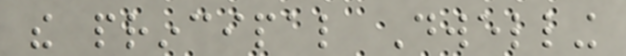the principal Dwelling
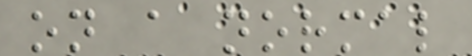on a normal
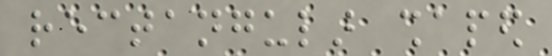rectangular shaped
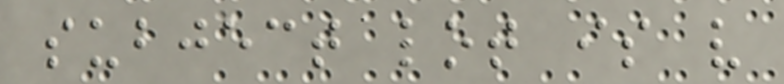subject lot is very
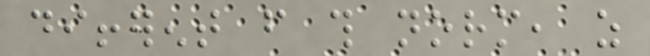different from this norm, as
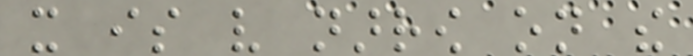it is very narrow on the
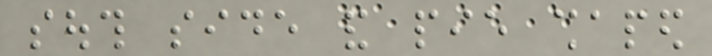south side and pie shaped
